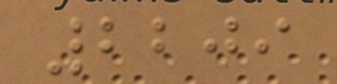2209
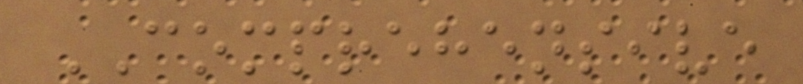COMPREHENSIVE
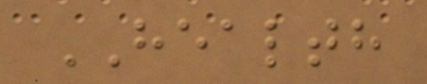HEALTH
